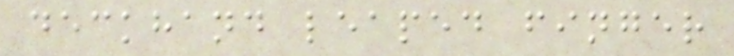deckhand leaped finger
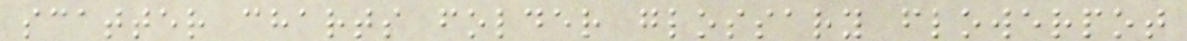scatter charts folder glossary flowerpot
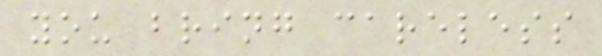you bring careless
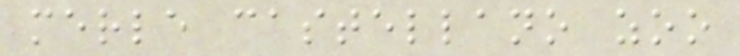merle castellano zoo
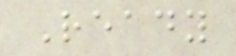Ready
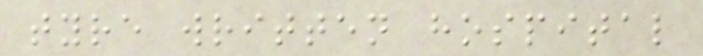tyre written hospital
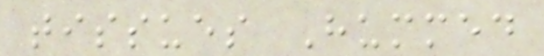tissues Hummed
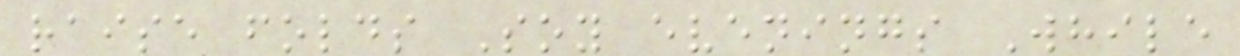raise folds Soy evenings While
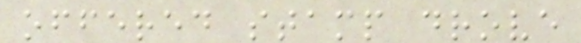offered stamp drove
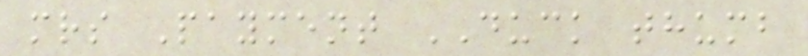mrs Payment DUCK thumb
